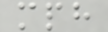mph
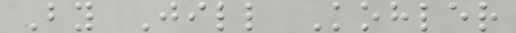By Jill Kohler
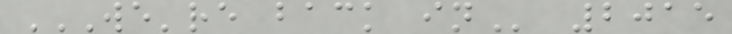WE'RE BACK IN 2015
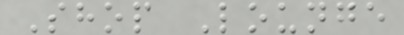Shop Lounge
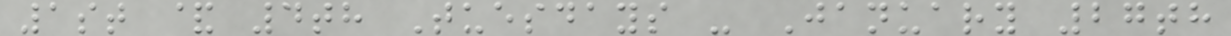1st & 4th Tuesdays - January 27th
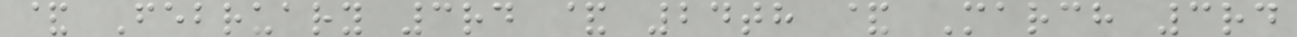& February 3rd & 24th & March 3rd
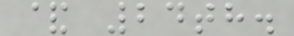& 24th.
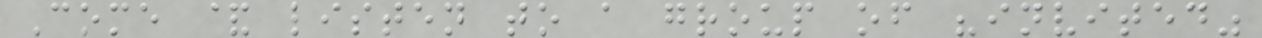Come & listen to a group of "invited"
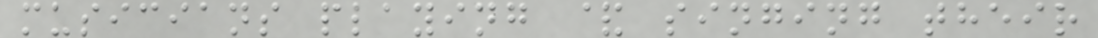musicians playing & singing their
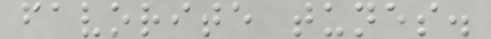favorite tunes.
